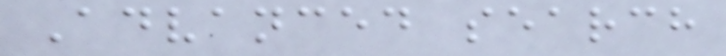Advanced search
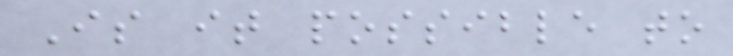Is it possible to
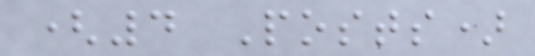(4 Posts)
